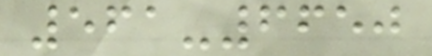561-6650
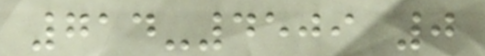714-4509 0
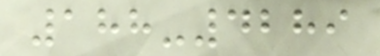188-4289
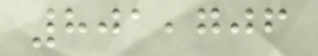801,706
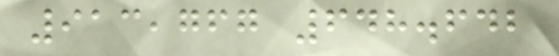913,767 648.642
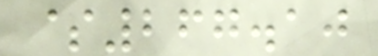$267.10
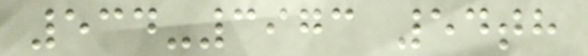534-3973 54th
